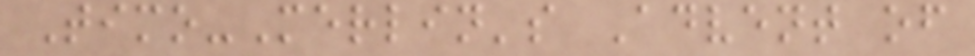Timo-Merlin's Advent of
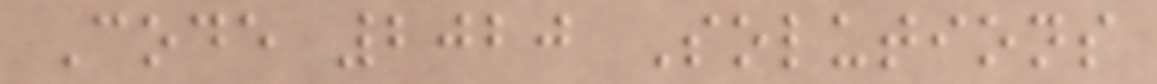Code 2020 Solutions
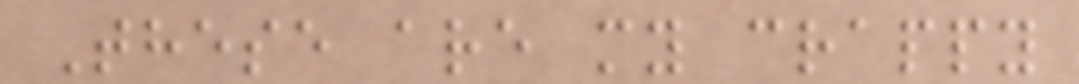These are my crappy
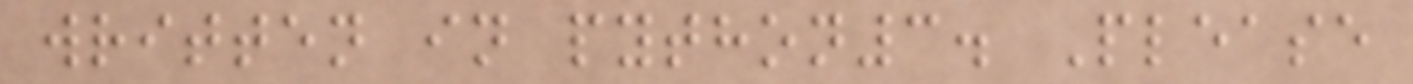written in python3. Please
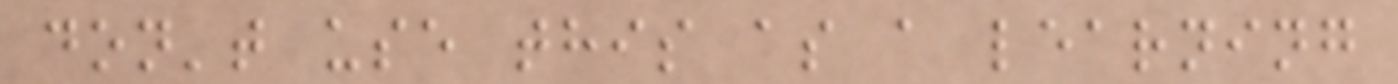don't use this as a learning
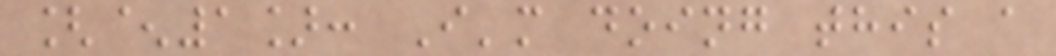[^1]: I'm doing this a
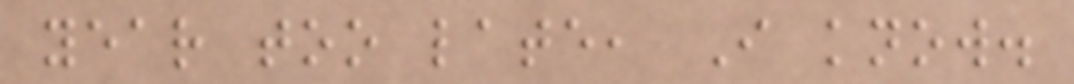year too late, I know.
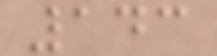143
